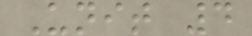Unit 4
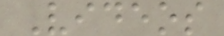Videos
